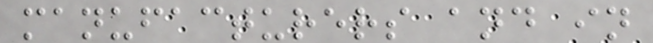manufacturers and in
